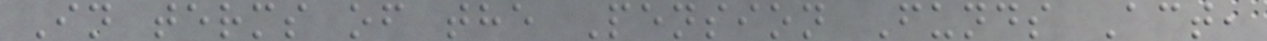In terms of the Pension Funds Act,
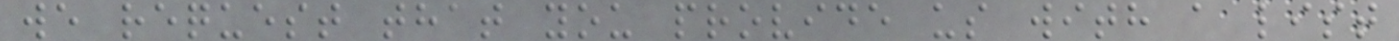we request that you provide us with a list
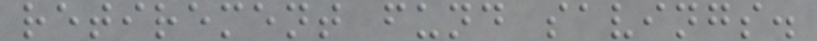retirement fund savings.
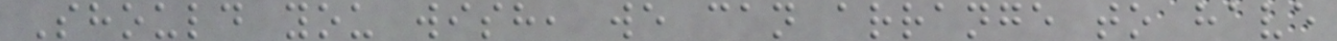Should you wish, we can arrange to have
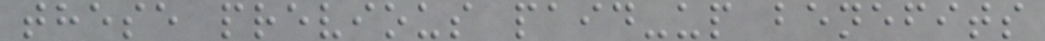these previous paid-up benefits
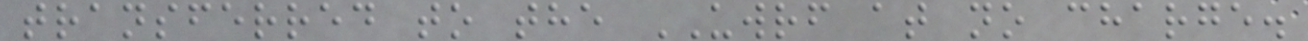transferred to the UWRF at no charge.
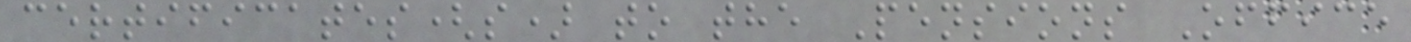certificates(s) to the Pensions Office
